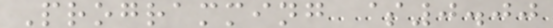Programming $0.00
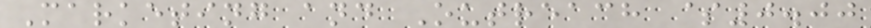Marketing and Outreach $0.00
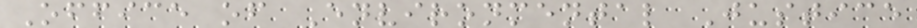Office of Environmental Justice
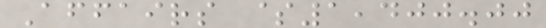Affairs $1,400.00
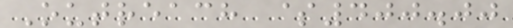Outreach $400.00
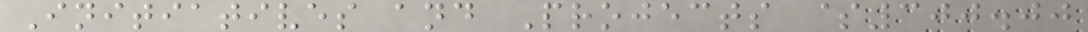Initiatives and Projects $300.00
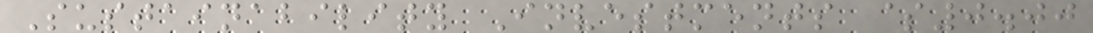Sustainability Investments $0.00
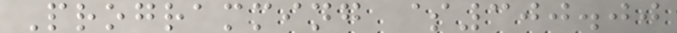Programming $300.00
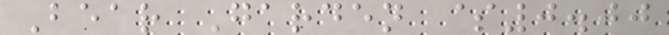Bear Garden $0.00
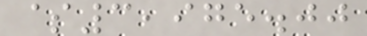$3,975.00
